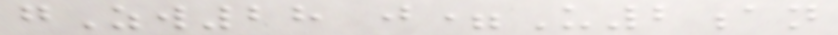gZw28 j=U2an
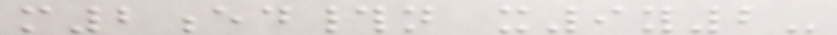m2ed#n x9y2-
